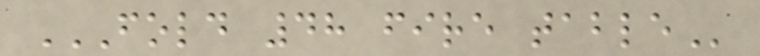FOLD 48 FIRE TABLE
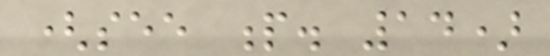(see p. 14)
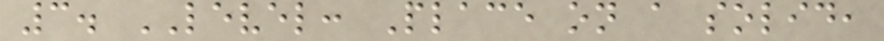3. LEVEL: Place on a solid,
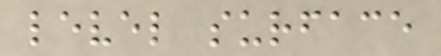level surface
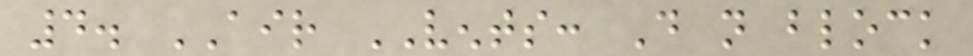4. AIR VENTS: Do not block
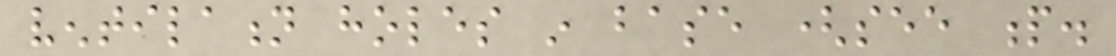ventilation holes in base (see p.
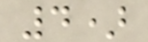4)
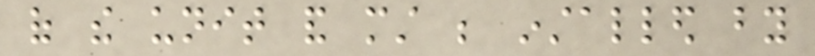of the unit and must be installed by
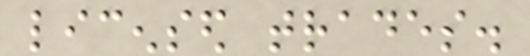licensed trades.
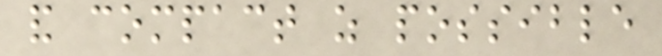and compact as possible
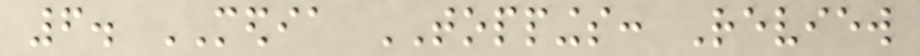6. MEDIA TOPPINGS: Review
